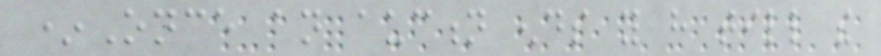*Once an auction ends you have till the
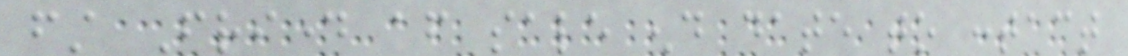first Friday after sale end date to contact
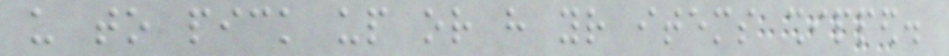us to pick up or have your items shipped.
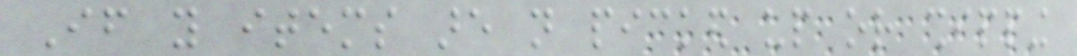If you items are not picked up or shipping
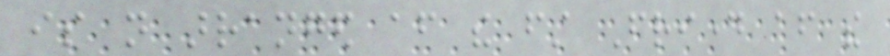is not arranged after the first Friday after the
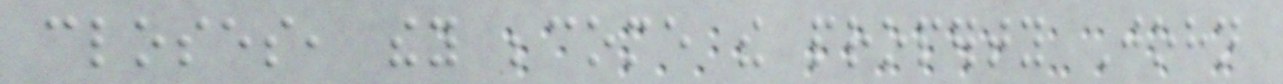closes, they become the property John
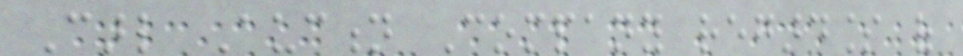Carl Auction Company regardless of
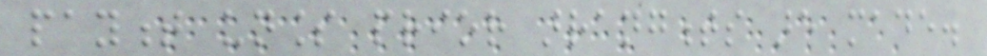payment unless prior arrangments are made.
